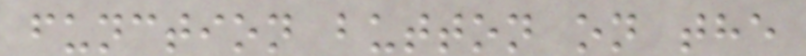function button on the
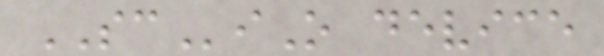SCiO device
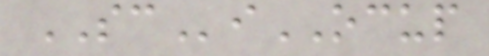SCiOCUP
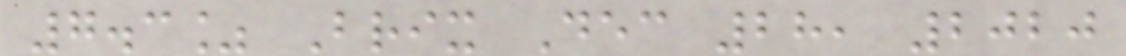7.3% Brix Dec 28, 2020
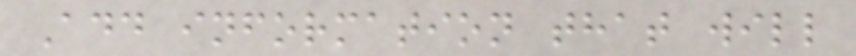Add information that will
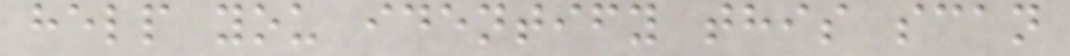help you identify this scan
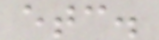etc.
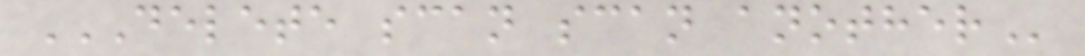DELETE SCAN SCAN ANOTHER
